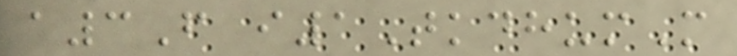a3F i1TkdhumM
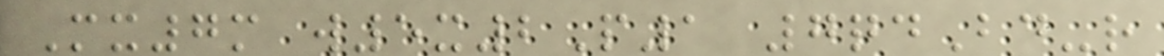Mx7m w5x2P1 7qdBd-r
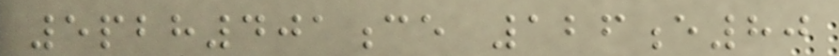5pbh401ce 126e80
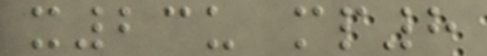x23u mp8
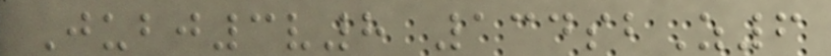Jubj3v8 134sbZ6
